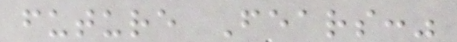future Fears:"
